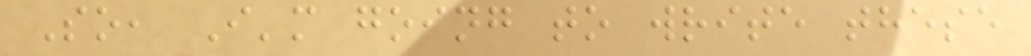So, I'm going to write these
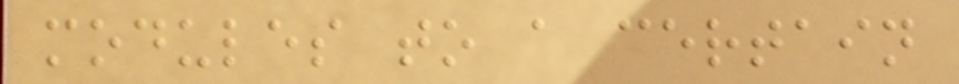modules to a certain
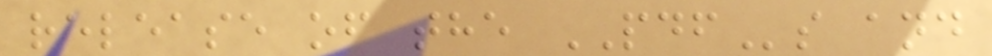release of the PDFs and
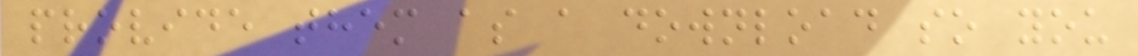provide them as a download so you
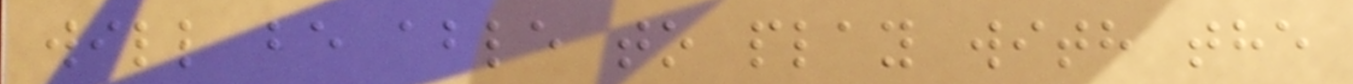will be able to play with the
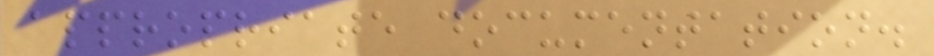appropriate documentation.
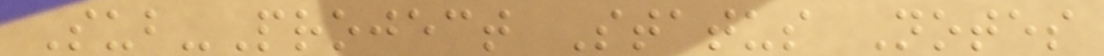Sub-Project Status Notes
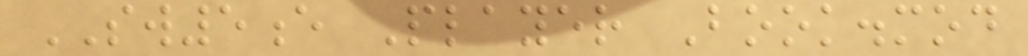SW5e Player Book.mod
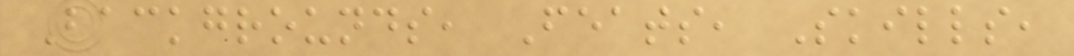Backgrounds, Feats, Skills,
